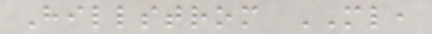Hillstrom ML,
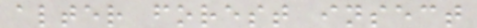alter forest insect
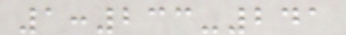1:233-241
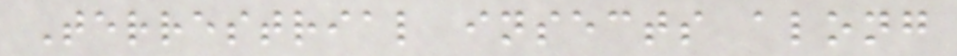Terrestrial insects along
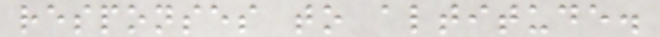responses to altitude.
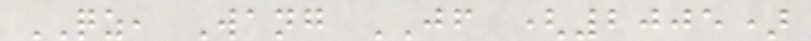QZ, Wang JF (2005)
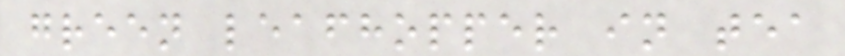green leafhopper in tea
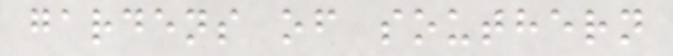gardens of southern
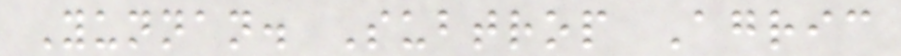Yunnan. Subtrop Agric
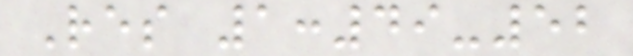Res 1:49-52
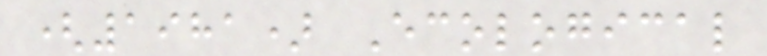(1981) Ecological
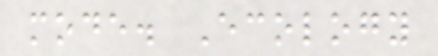mode. Ecology
